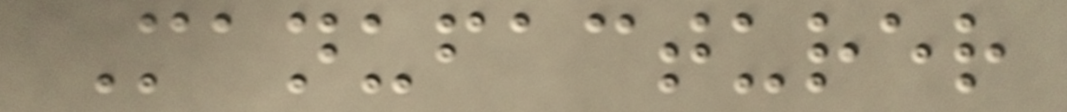Manufacturer
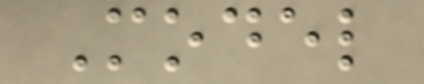Model
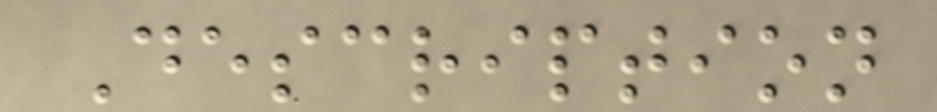Description
